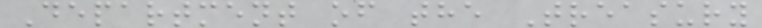Department of the Treasury
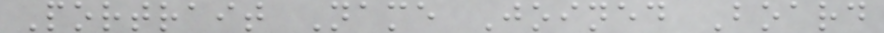Portrait Name Joined Board
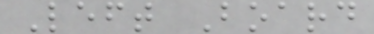Left Board
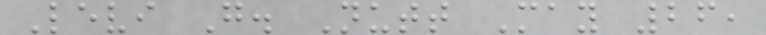Levi G. Nutt May 26,
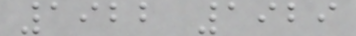1922 1929
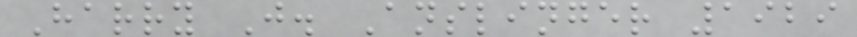Harry J. Anslinger 1929
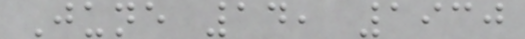June 14, 1930
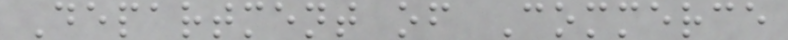Department of Commerce
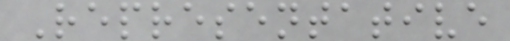Representative
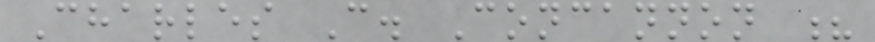Charles C. Concannon ?
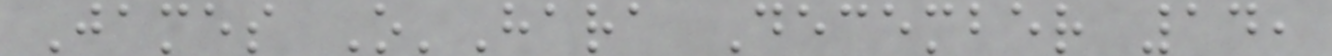James O'Hara December 14,
